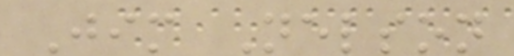Jim Nelson
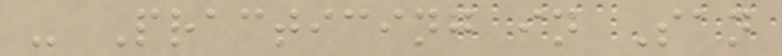- Practicing in San
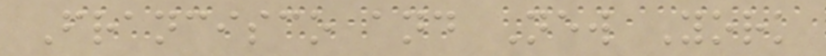Francisco and New York
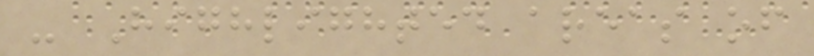- Highlighted areas of
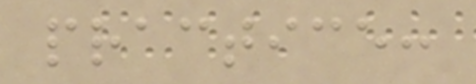practice:
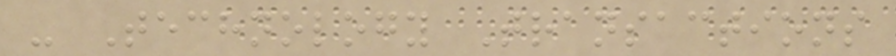- Technology Transactions
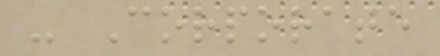- Corporate
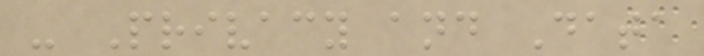- Privacy and Data
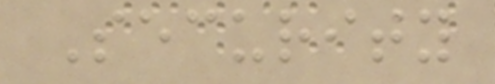Security
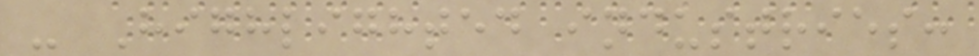- Highlighted industries:
